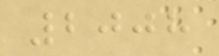2008
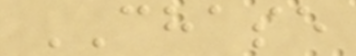CHASE
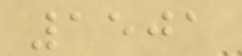1501
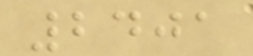2401
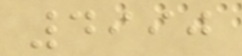4990
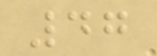47
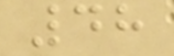48
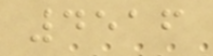4516
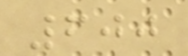600
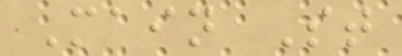Main St
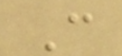C
